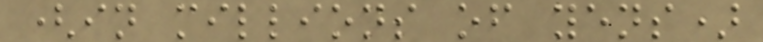(in millions of yens)
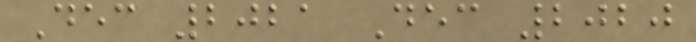Dec 2021 Dec 2020
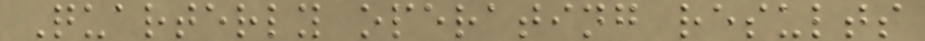Quarterly operating results
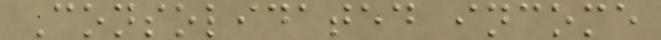Consolidated income
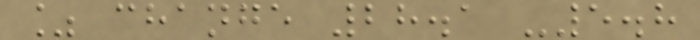% change 28.1 -5.8
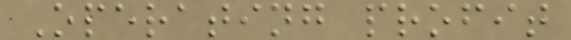Operating profit
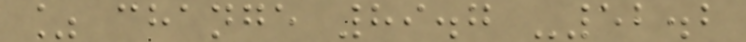% change 89.7 -52.2
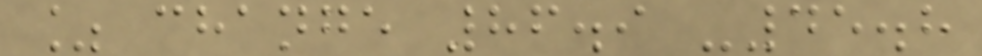% change 86.9 -45.8
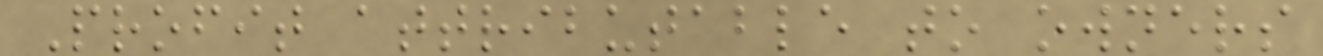Profit attributable to owners
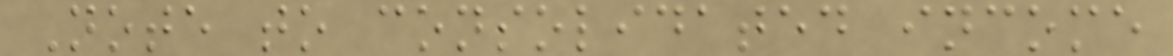Note to consolidated income
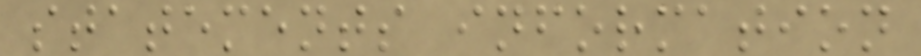statements information
